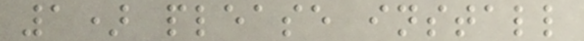1) please install
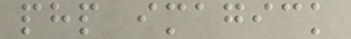php imagick
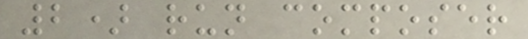2) run composer
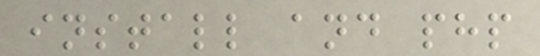install and php
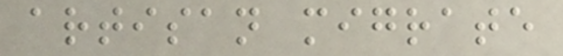artisan migrate
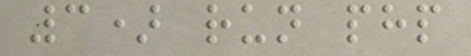3) run php
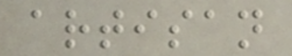artisan
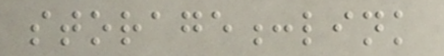storage:link
